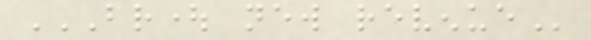BROUGHT NEW REVENUE
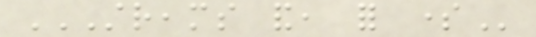STREAMS AND, FOR SOME
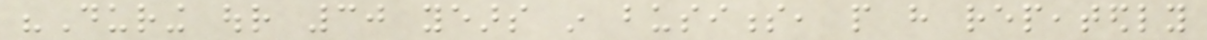"During our 30 years in business, people have repeatedly
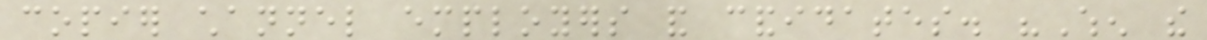copier channel employers and candidates. "When the
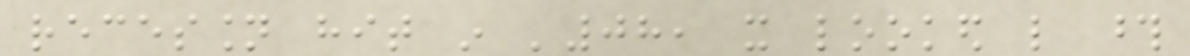recession hit in '08, it looked like those
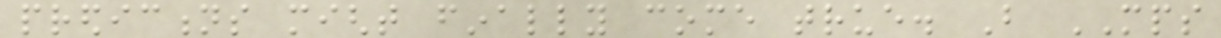predictions might finally come true. But MPS
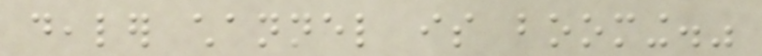dealer channel is booming."
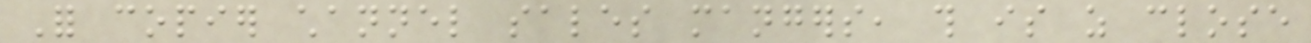For copier channel sales mangers, this is as close
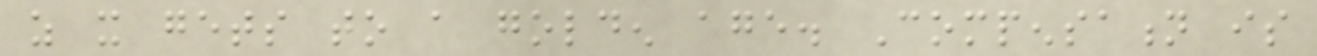as it gets to a golden age. Compensation is
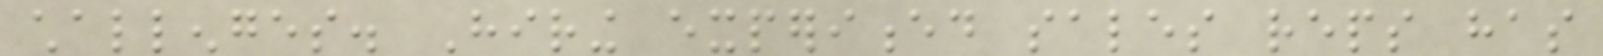challenges. Hiring experienced sales reps has
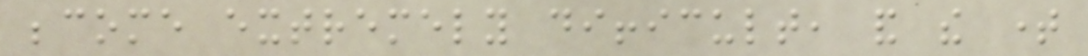become extremely difficult, and the time
